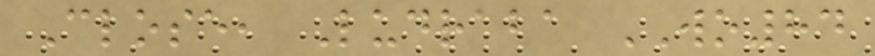Close, Ludraba WO84
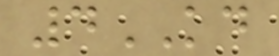4KD
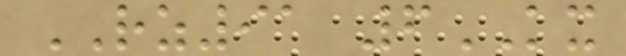RZ91 6KX
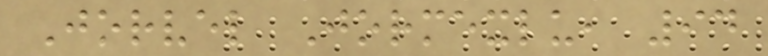Jorvel Jormexlu, 94
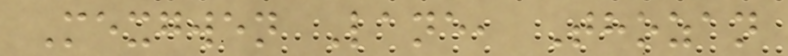Mexgwen Lane, Thozan
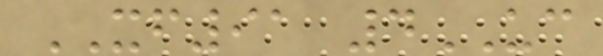XF91 4UC
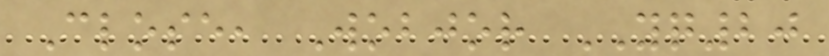Close, Wobjor YQ20
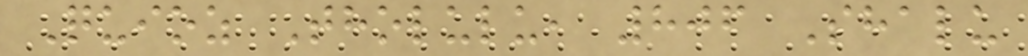Quioz Tholulu, 806 Shalu
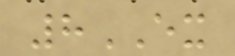8EX
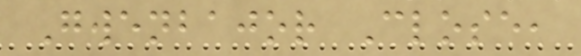Gwenbajor Close,
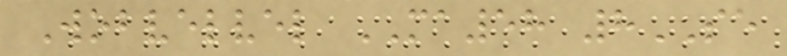Wobvelvel MA58 8SE
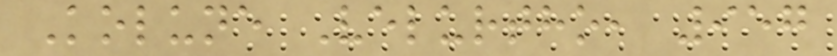Kolune Velurtho, 957
